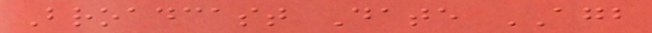Broadcast Date AGB
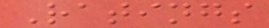Ratings
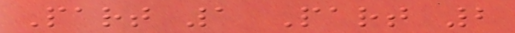Part 1 Part 2
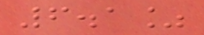6.1%
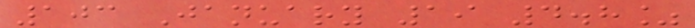103 January 19 4.8%
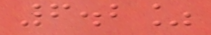6.2%
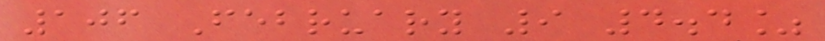106 February 9 4.4%
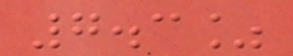7.3%
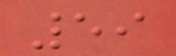59
